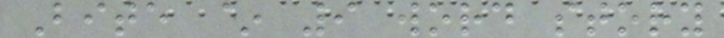Bite ~ 9 word story
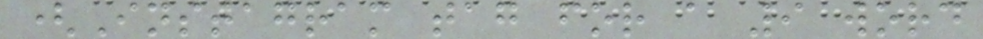(Instagram tag for a 9 word
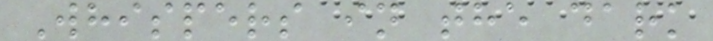Whispers in the dark
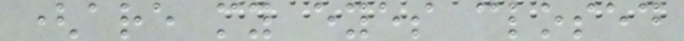(are my eyes closed
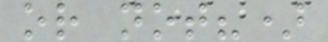or not?)
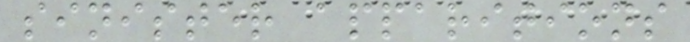sinister apparitions
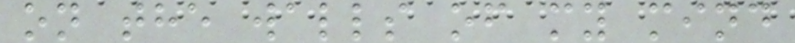on the walls of my mind
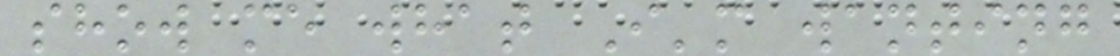show me what I'm wanting
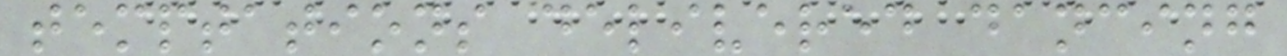temptations delivered dancing
